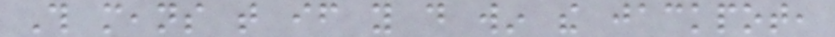This means that if you do win the jackpot,
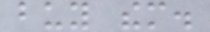buy them.
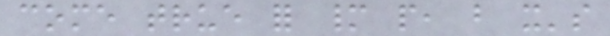come true for many people, but it's
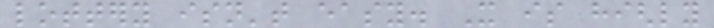lottery isn't easy. It is highly
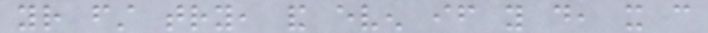your first try, and even if you do, it can
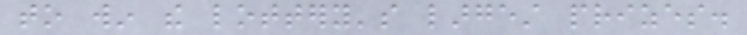to win the lottery's largest prizes.
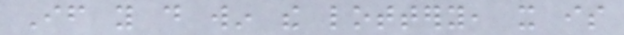If you do win the lottery, it is
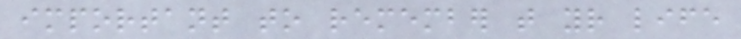important to remember that your life
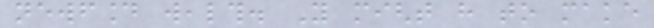newfound wealth. You might have to make
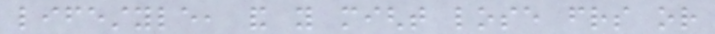lifestyle, and you might lose friends or
